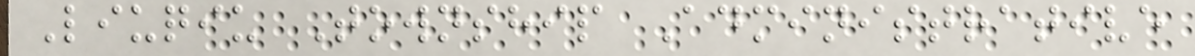Liuqiu Township Administrative
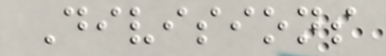Divisions
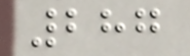287
